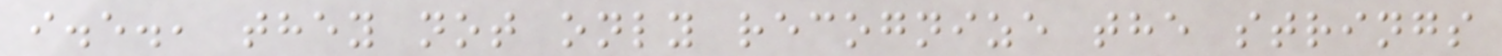i.e., they not only recognize the strings
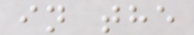in the
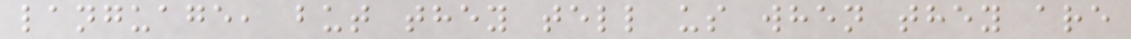language, but they tell us when they are
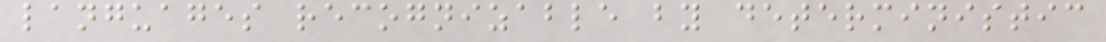languages recognizable by deterministic
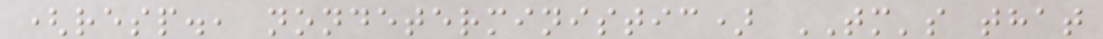(resp., nondeterministic) TM's that
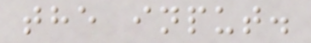the input.
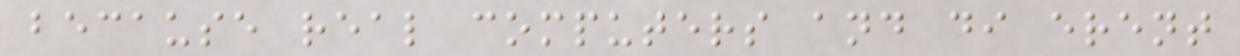because real computers and di erent
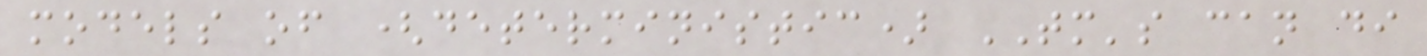models of (deterministic) TM's can di
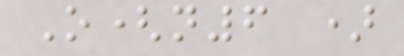O(n6 )
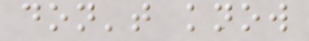don't know
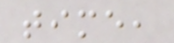time,
